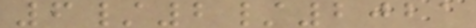6/2/2021
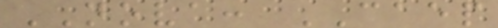NOVA: CAEP
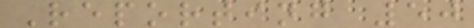Reporting 50
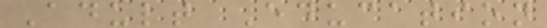Adult Education
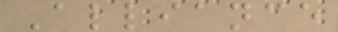Alliance
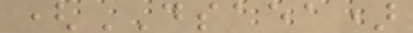(DSAEA)
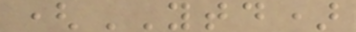(YTD)
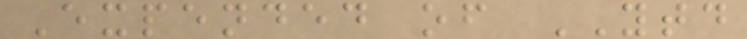Expended of YTD
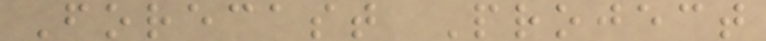Forecast Project
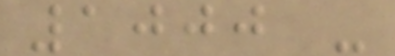1000 -
